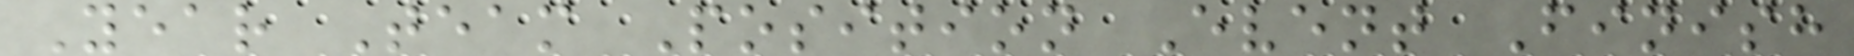Year Team Position Event Finish
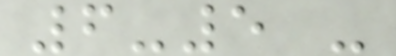6-5 -
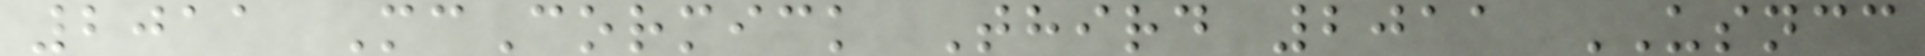2011 McCormick Third 2011 USNCC
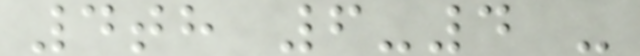4th 6-4 -
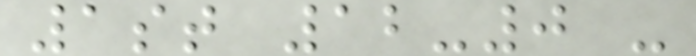1st 12-0 -
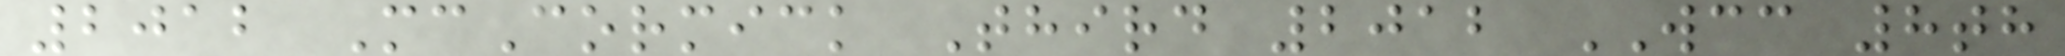2012 McCormick Third 2012 WCC 8th
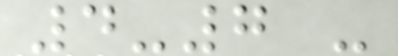4-7 -
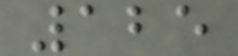125
